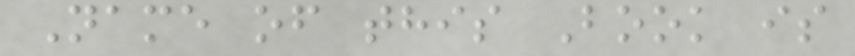Name of this Book is
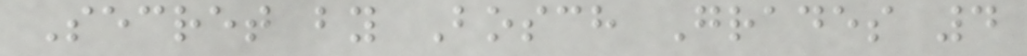Secret by Bosch Grades 4
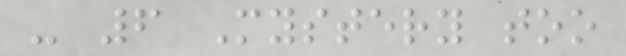- 6 Mystery too
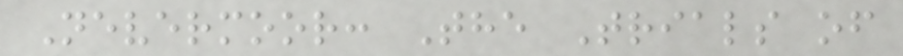Nevermoor: The Trials of
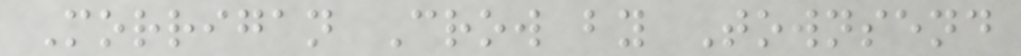Morrigan Crow by Townsend
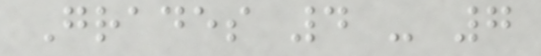Grades 4 - 7
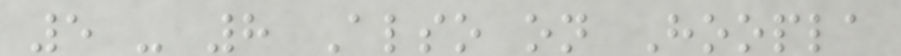5 - 8 Also on Hoopla
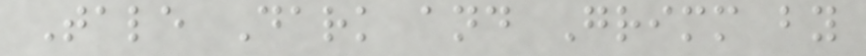Tale Dark and Grimm by
